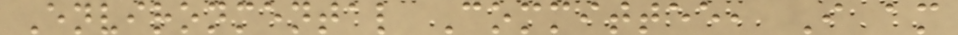Environmental Committee, I am
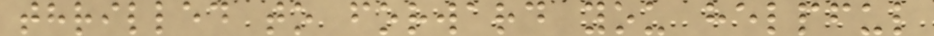thrilled to forward you helpful
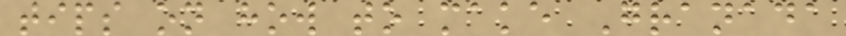tips on how to make Granada
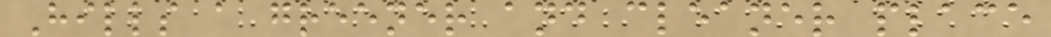Hills a greener and cleaner place
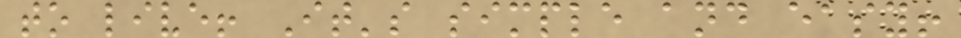to live! It's simple and easy!
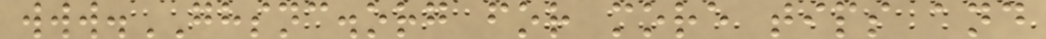www.GHSNC.org for more tips and
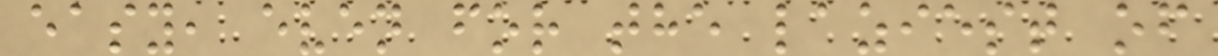easy, even for the laziest of
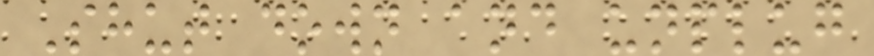Shut down and unplug
